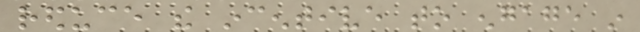reduce the incentive to engage in
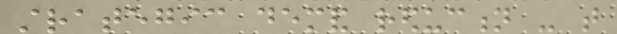strategic demand reduction - that
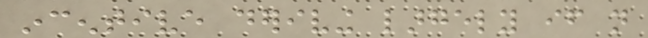incentive deriving largely if not
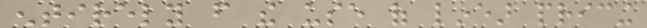entirely from the use of linear pricing
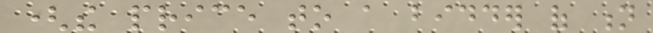(the price to a bidder of n
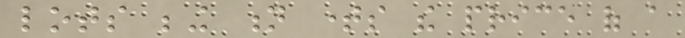lots being n times the price of a
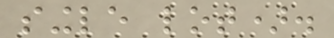single lot).
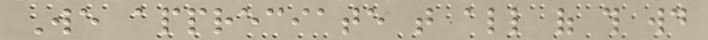We appreciate that all of this would
